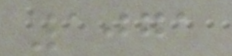1071
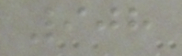908
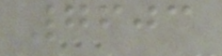7603
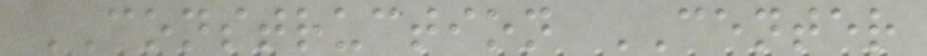CONSTRUCTION CENTER
